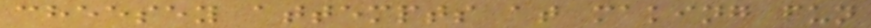cheesey attempts at making fun
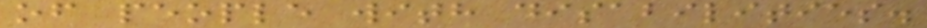of people with disabilities.
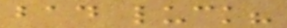bad luck?
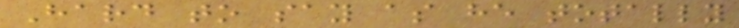Hard to say as he totally
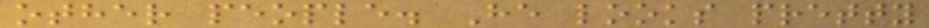other people. He looks pretty
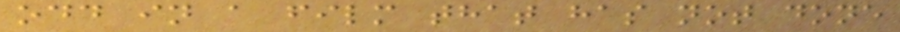odd in a film that has not done
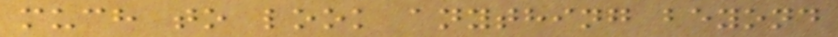much to look anything beyond
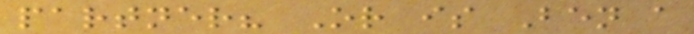partner? Or is Ben a
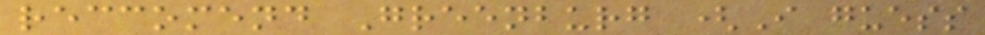reccomend Greenburg (I guess
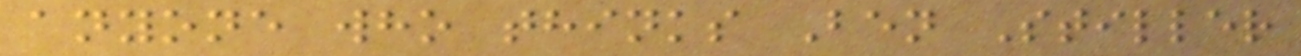anyone who thinks Ben Stiller
